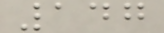147
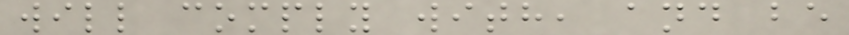will comply with, and be
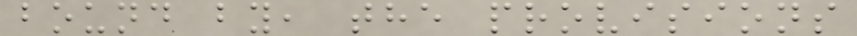bound by, the provisions
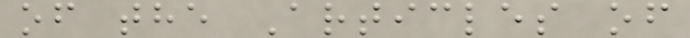of the Articles of
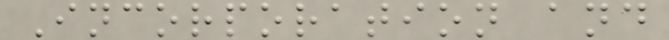Incorporation and
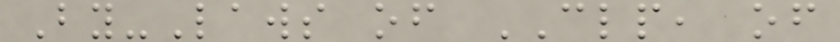By-Laws of CLP, of
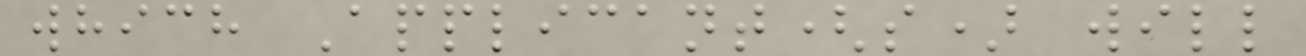which Applicant(s) will
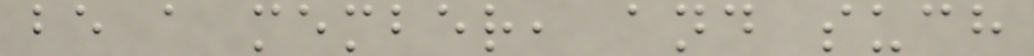be a member, and such
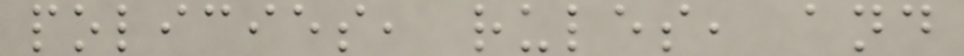policies, rules, and
